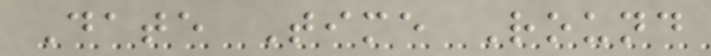Date Time Round
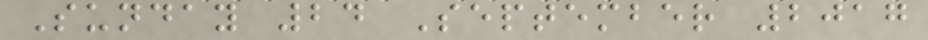Sunday 24 September 2017
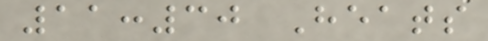11:30 Heats
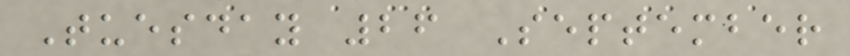Tuesday 26 September
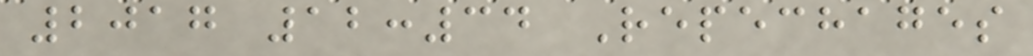2017 12:34 Repechages
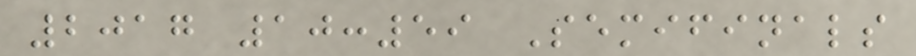2017 10:59 Semifinals
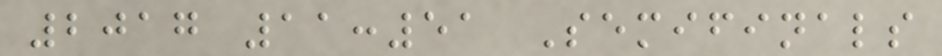2017 11:51 Semifinals
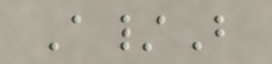A/B
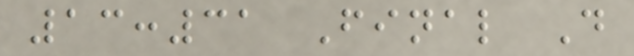13:31 Final D
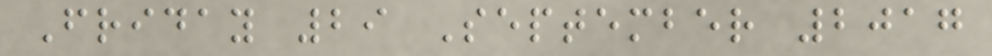Friday 29 September 2017
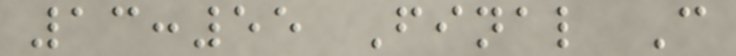13:55 Final C
